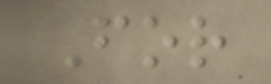For
